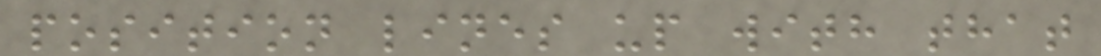position lines up with that
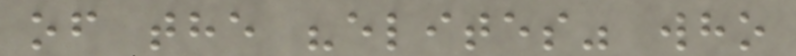of the "elites" who
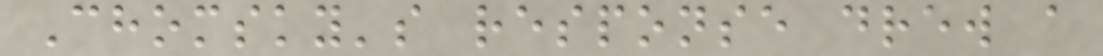Chomsky's response drew a
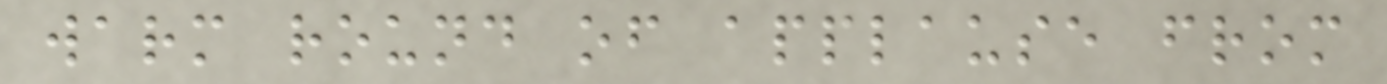warm round of applause from
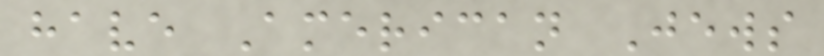have American Jews
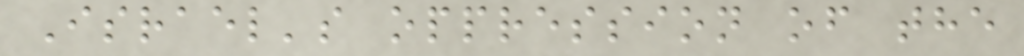Israel's oppression of the
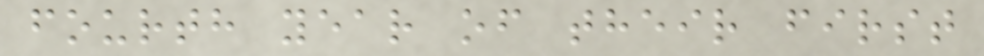fourth year of their first
